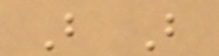B B
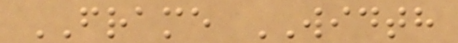FRAME WIDTH
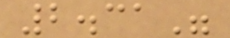2.31"
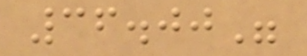36.00"
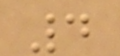4
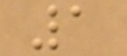1
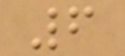6
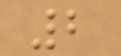2
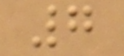7
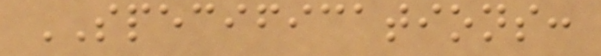SPECIFICATIONS:
